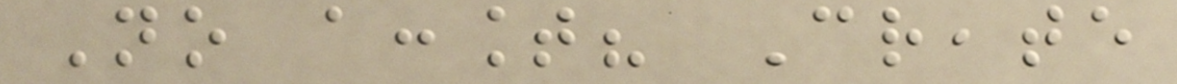No account? Create
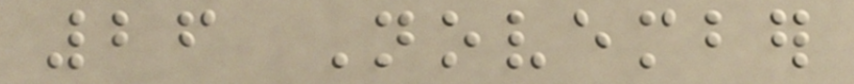26 November
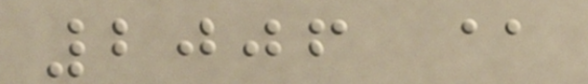2006 @
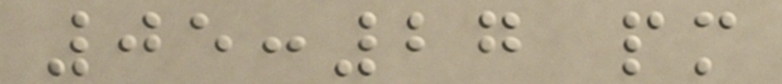05:27 pm
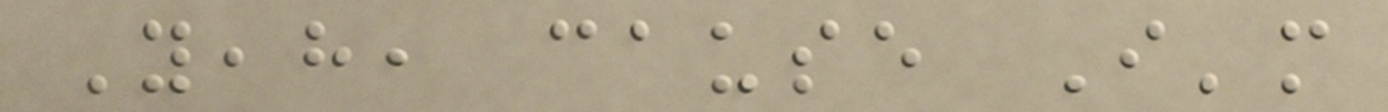Yeah, cause I'm
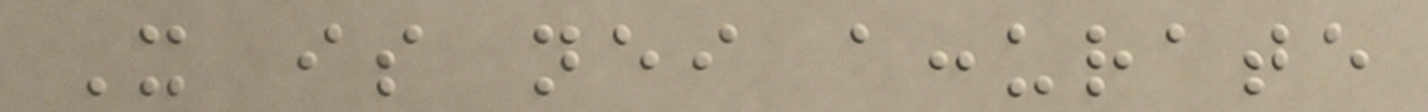It is neither accurate
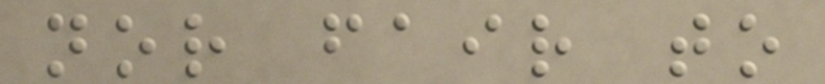nor fair to
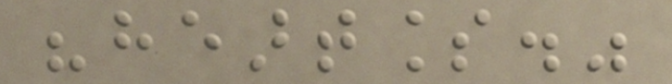"heartless."
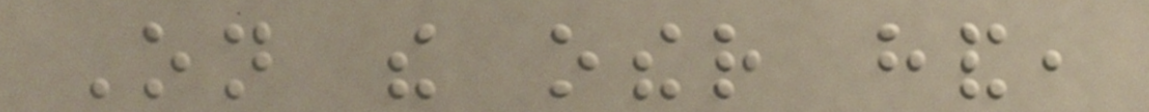On the other hand,
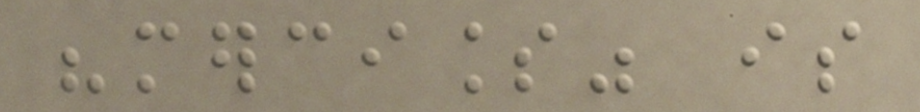"merciless" is
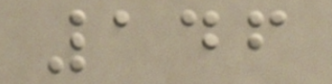146
